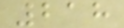218
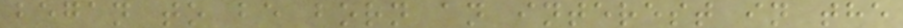began to be born an interest in the
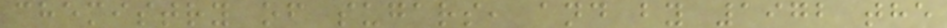chemistry of sugars, and by 1972 the
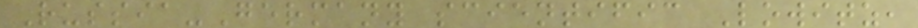Russia-Germany scientific Lowitz,
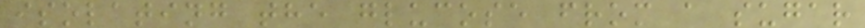isolating the glucose from a sugar
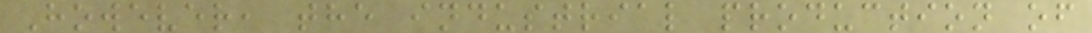However, the industrial production of
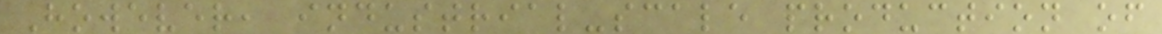However, industrial-scale production of
